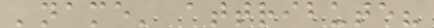'name' attribute?
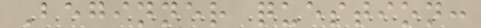Beginner question:
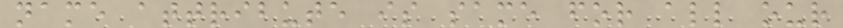name attribute is same for all our
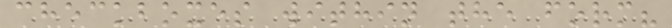checkboxes within the form?
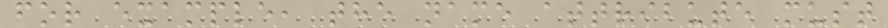for example, the name attribute must
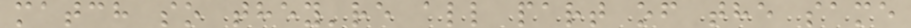match so they're all part of the same
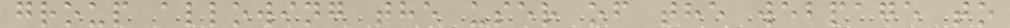group allowing the user of the webpage to
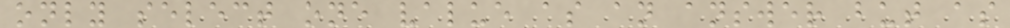only select one value as an answer but as
